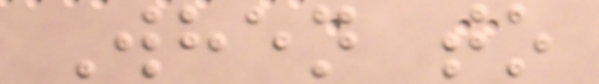When to
